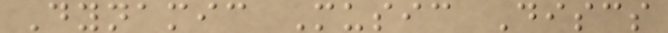Dynamic Music Discs
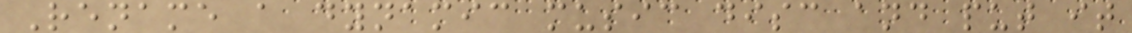Rename a dynamic music disc and put it
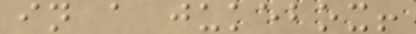in a jukebox!
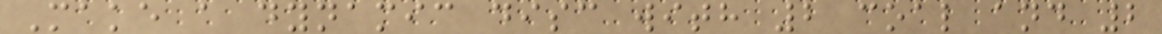Make a dynamic disc with 2 coal and 2
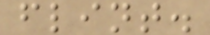flint.
